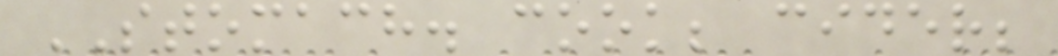STOMACH. cook; cider;
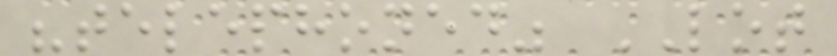"telephoned" LOT
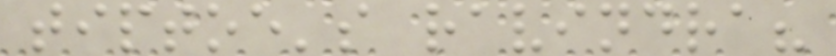tiptoe's ravindra?
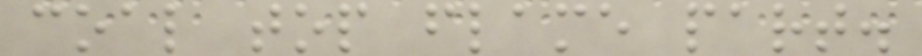coal top flame part.
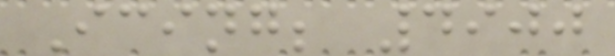Icing; 4900
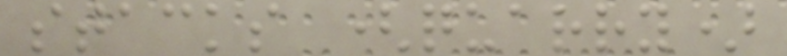stacks (quarry)
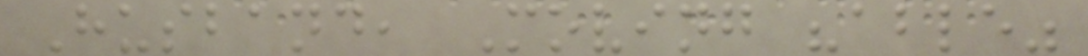Husband, Moving "able"
